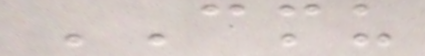CMU
